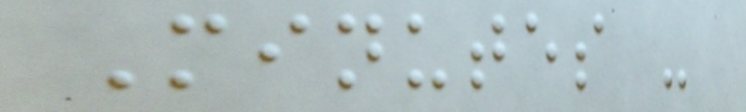Minutes -
